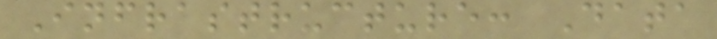Infrastructure: Data
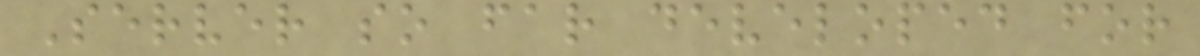Server so far developed for
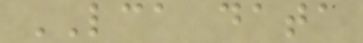LCA data
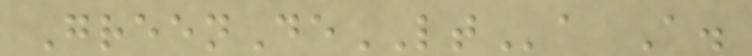GreenDeLTa A.
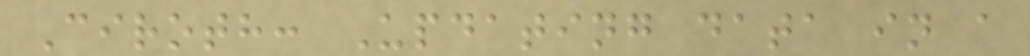Ciroth: Updating data in a
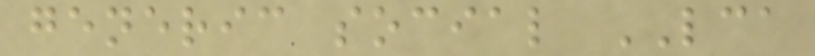generic social LCA
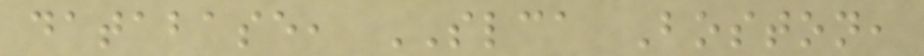database, SLCA Boston,
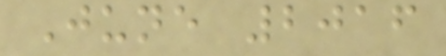June 2016
